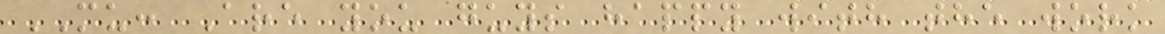MU: Are you guys happy with the work
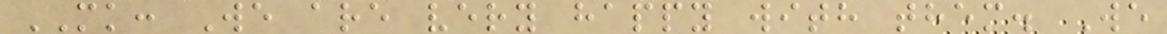MK: We are very happy with them. We
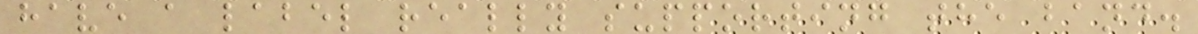have a label really supporting the band.
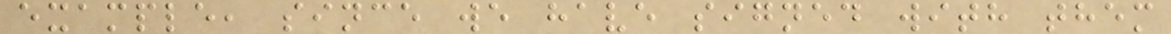example, since we have signed with them
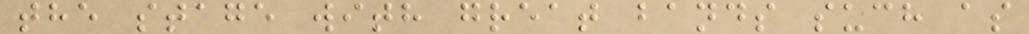the stage with great bands such as
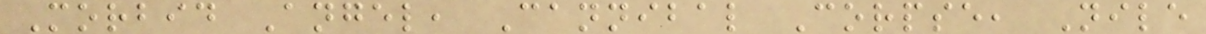Morbid Angel, Cannibal Corpse, Nile
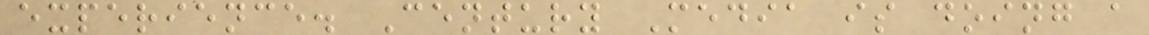experience. Century Media is doing a
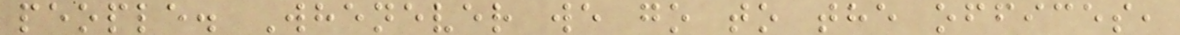people. Whenever we go to the offices,
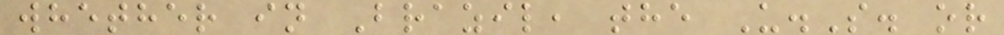whether in Brazil, the U.S. or
